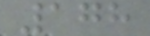178
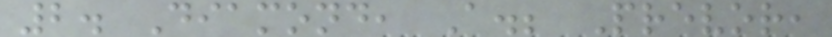2. Diamond, A.; Prevor,
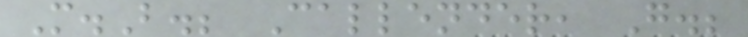M.B.; Callender, G.;
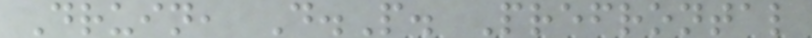Druin, D.P. Prefrontal
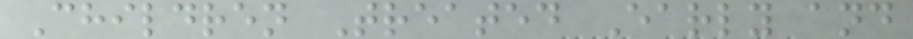Children Treated Early and
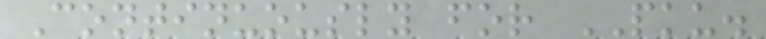Continuously for PKU.
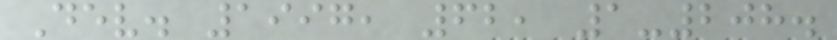Dev. 1997, 62, 1-208.
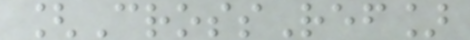[CrossRef]
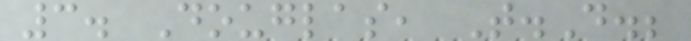3. Douglas, T.D.;
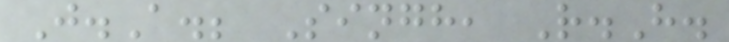J.A.; Singh, R.H.
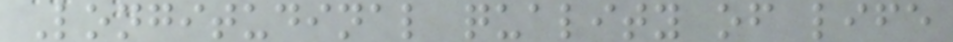Longitudinal quality of life
